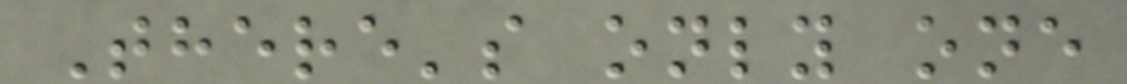There's only one
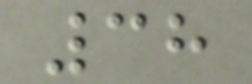38
